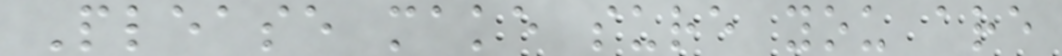Please make sure you are
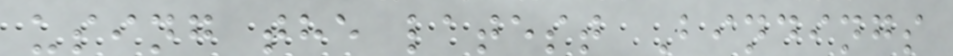using the latest Bindings
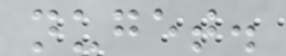nuget.
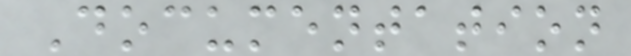Documentation
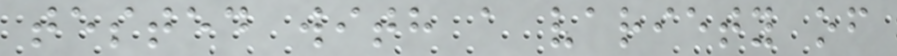tested with a variety of
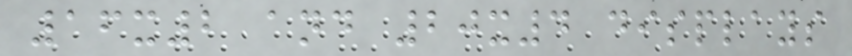16x2 and 20x4 displays
